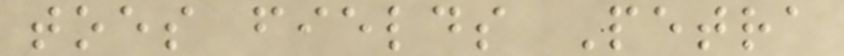toes fields Petra
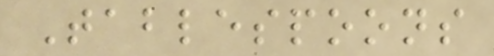Tablespoons
